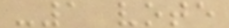-1 vote
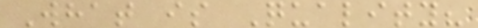What is Quality?
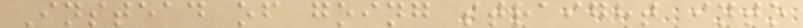Instead of going straight into
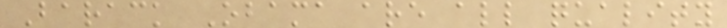Barack Obama are all quality
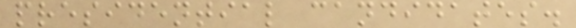presidential candidates.
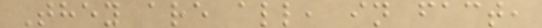They are all, in fact,
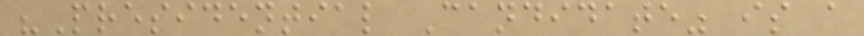"Presidential Candidate" is a
